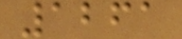1261
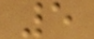5
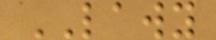LAWY
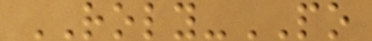ROLY-PO
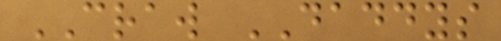CRAW DADDYS
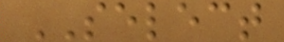SELECT
